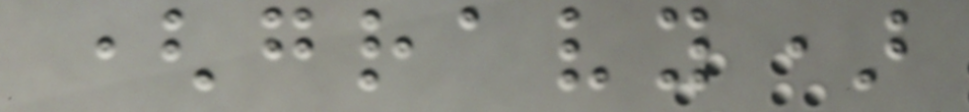(gravy)
